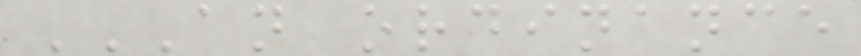AN ORDINANCE
